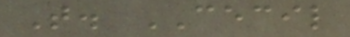T. CECIL
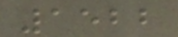1522
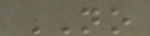NO
